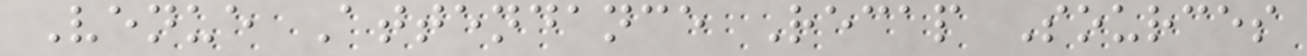Venue Attendance Recap Sources
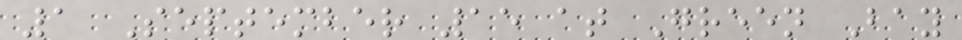1 September 15 at Green Bay
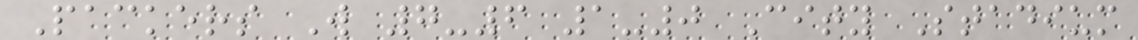Packers W 7-6 1-0 City Stadium
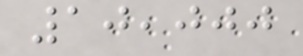10,000
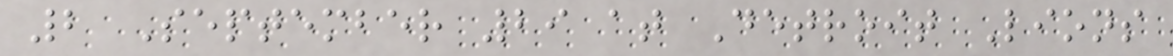2 September 29 at Detroit Lions
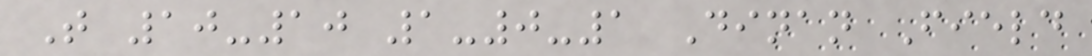T 10-10 1-0-1 Dinan Field
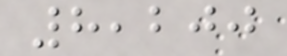8,200
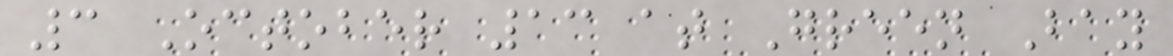3 October 13 at Green Bay
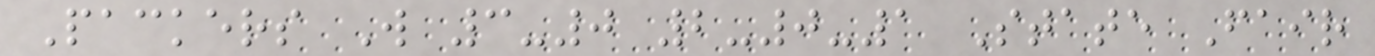Packers W 3-0 2-0-1 State Fair
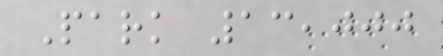Park 13,000
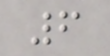6
